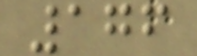176
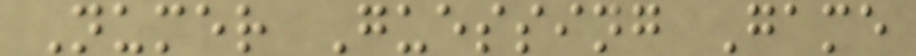Numer Guessing Game
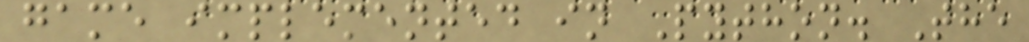game implemented in Python. The
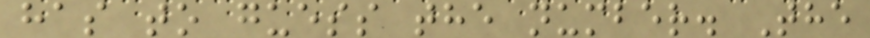has to guess the number. The
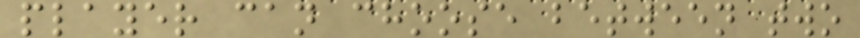player can choose between two
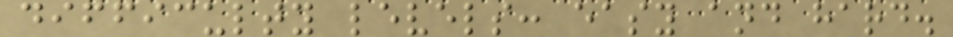difficulty levels: easy and hard.
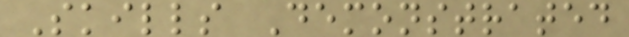Skills Demonstrated
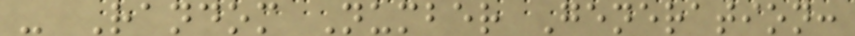- Random Number Generation:
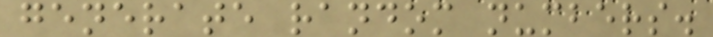generate random numbers.
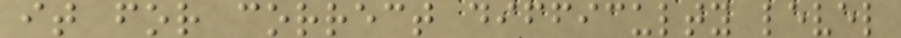it for correct difficulty level
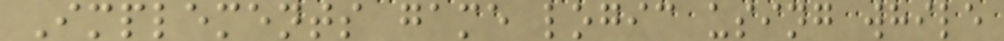Implements game logic using while
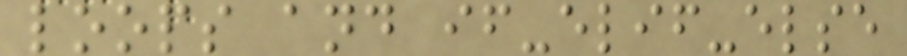loops and if-elif-else
